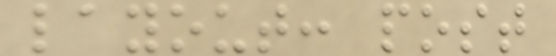layout: post
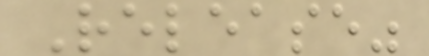Release"
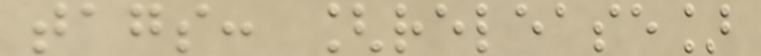tags: [release]
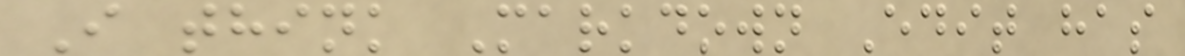I think Markdown Edit has
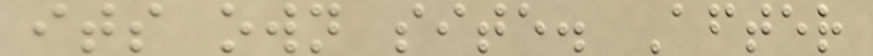its own site. After
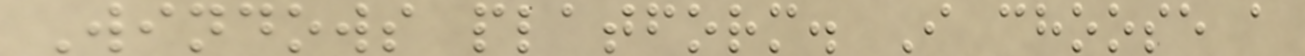Windows platform. I choose a
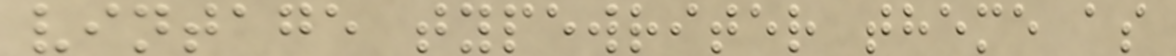vintage typewriter theme as
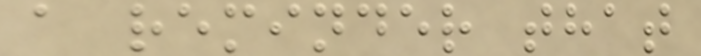a reminder that
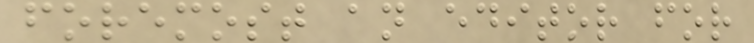foremost an editor for
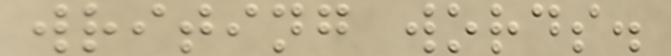writing words.
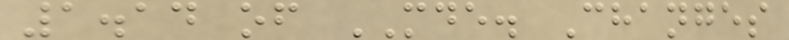1.14 of MDE. Changes
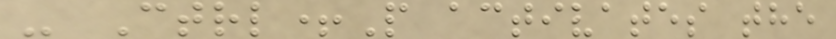- Ctrl+P activates the
